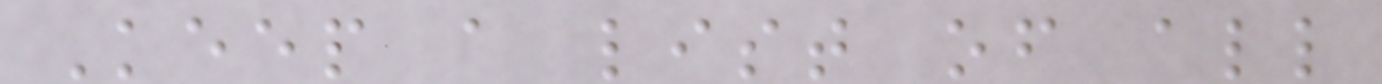Keep a list of all
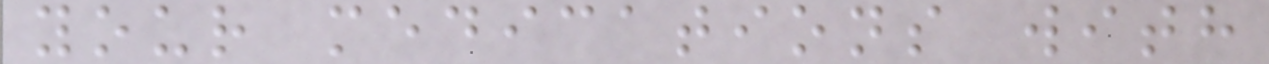your medications with
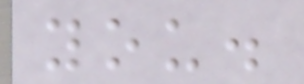you.
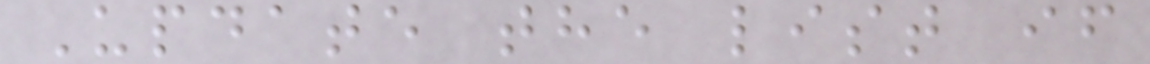Update the list if
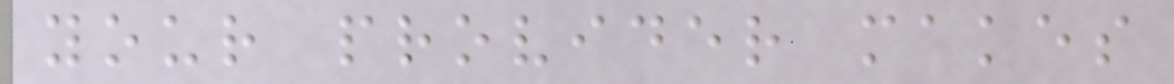your provider makes
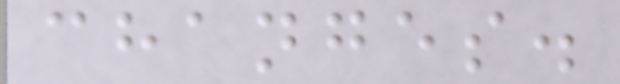changes.
